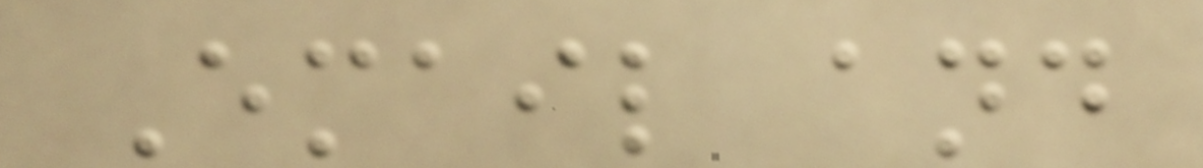Email and
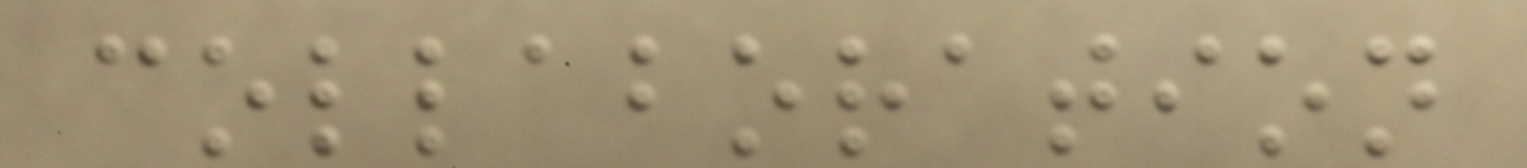collaboration
